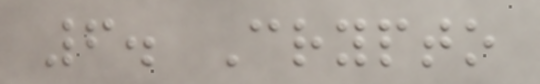6. Crypto
